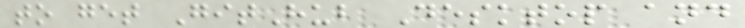to get GitHub Desktop and
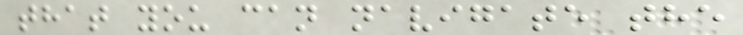that you can navigate the
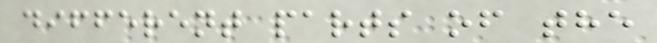different parts of the
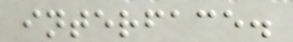interface.
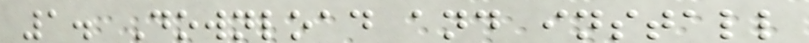1. Download and install
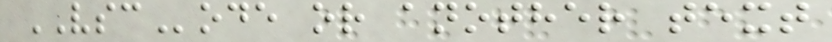VSCode or another text
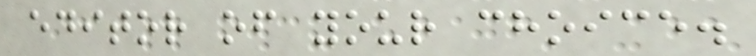editor of your choice.
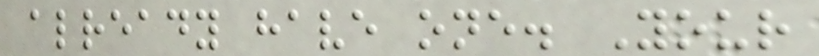already have one. Your
